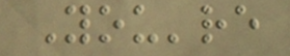You're
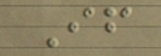If
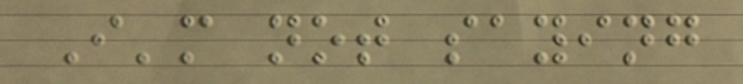I'm not saying
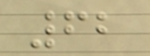62
